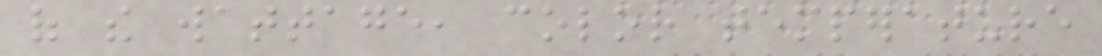of the wattage, color temperature
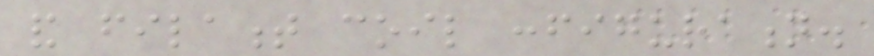and filament coil configuration.
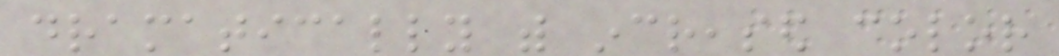dramatically with increased color
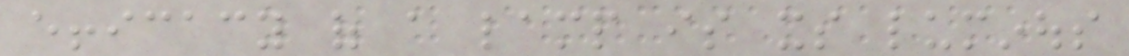efficacy of a lamp is its luminous
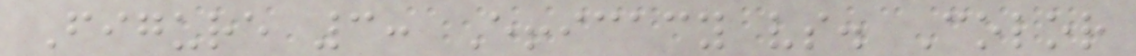Figure 3: Efficacy vs. Color
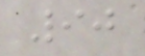90
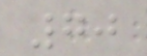70
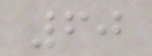60
